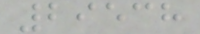29538
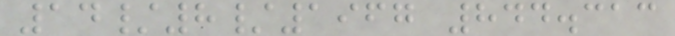14/8/1967 844.313
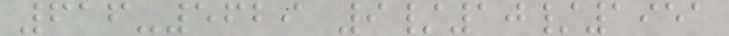616-5629 9/10/1951
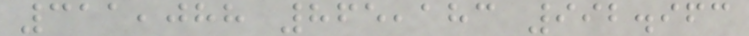311,088 865,183 992.963
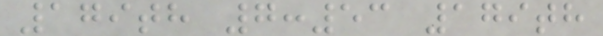179th 7:53 179th
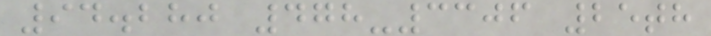94.280 478-3306 25th
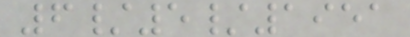6/5/1951
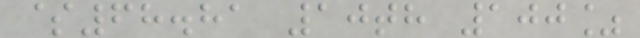$68.81 10th 100%
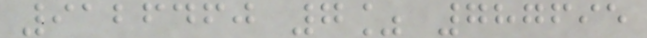9126460 7% 787695
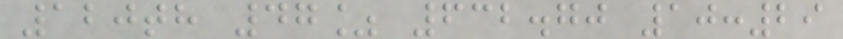120th 47% 632.70 10:29
